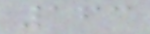163
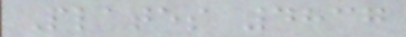Plates 4837
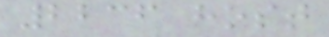2236 host
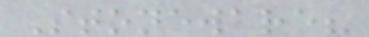Stoneware?
